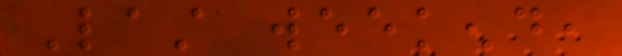Last weekend,
